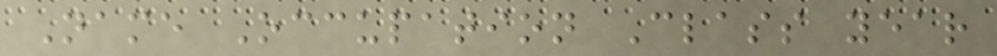Name Occupation Class year
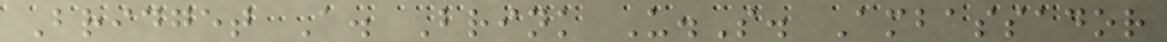Bridget A. Brink U.S. Ambassador
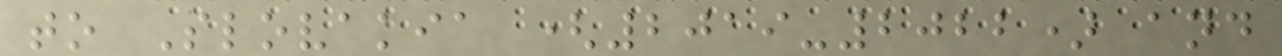to Slovakia (2019-2022) and
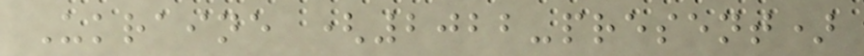Ukraine (2022-present)
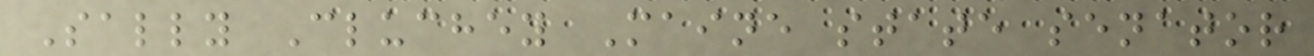Sally Cluchey Maine state senator
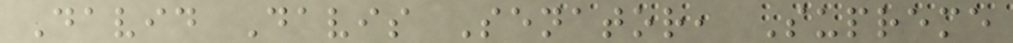David Davis Senator, Supreme
